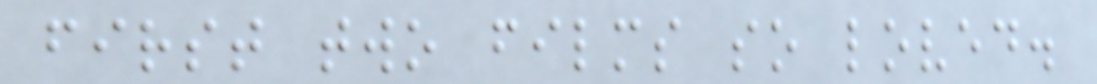first two films so loved.
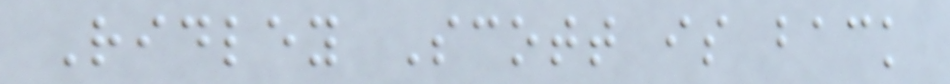Ridley Scott is back
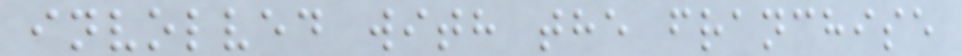involved with the franchise
